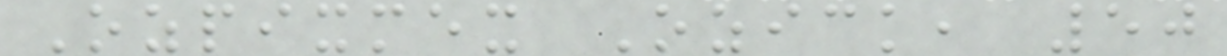Ozpixmex Ozick, 50
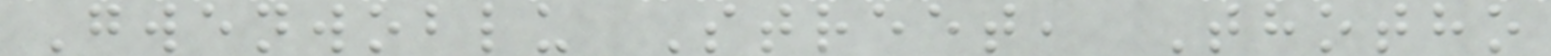Gwenwoblu Street, Thotho
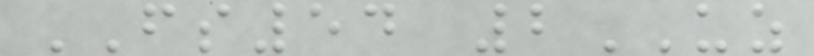FS54 2UZ
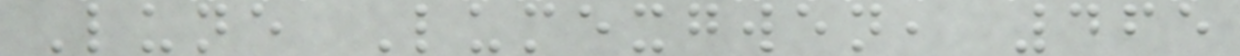Lune Lumexgwen, 465
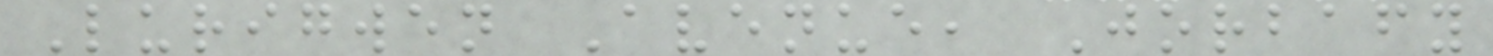Lurigwen Avenue, Jorbafy
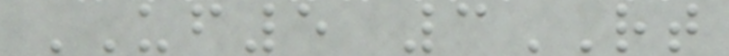UF5 3RT
